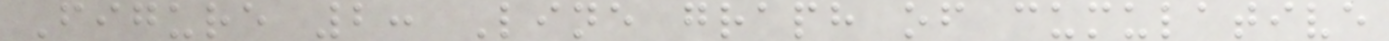Figure 2: Line graph of cumulative
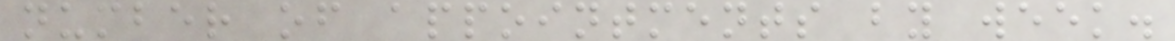number of appointments by week.
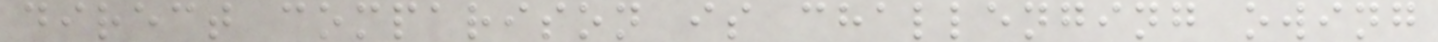direct comparison is challenging owing
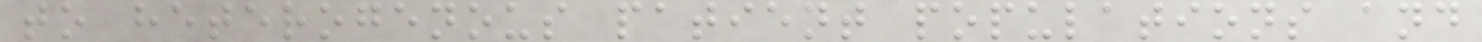to heterogenous patient populations and
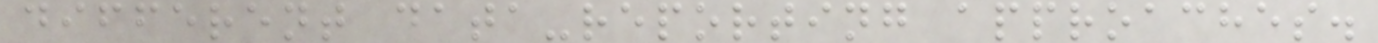different data-reporting approaches.
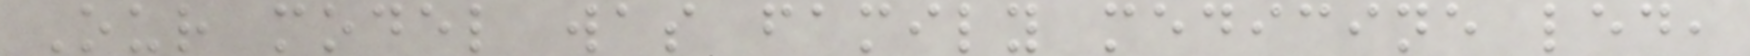Our model was family medicine led,
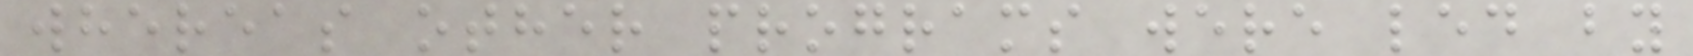whereas other programs were led by
